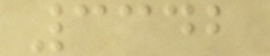3342
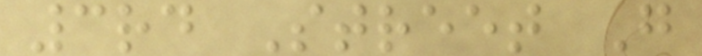3rd Street G
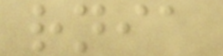rnia
